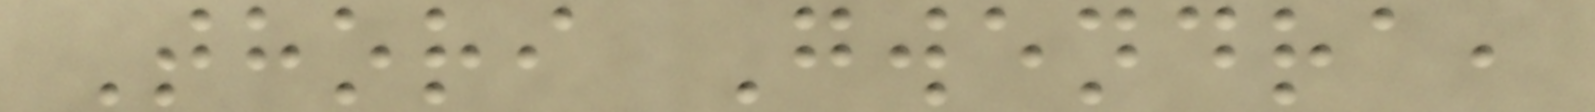Thori Gwendra,
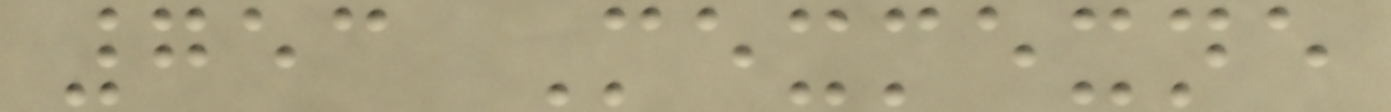753 Mexmexne
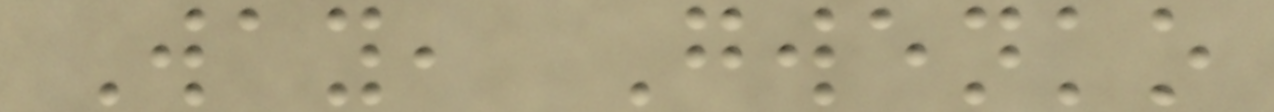Way, Gwenko
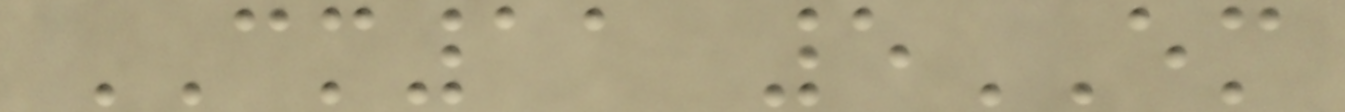CM11 5EM
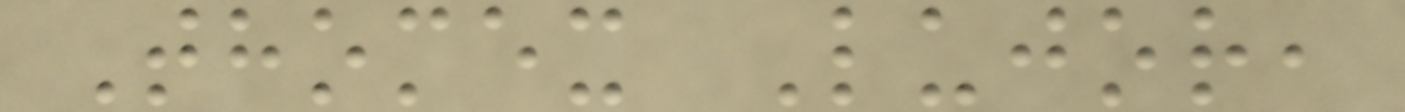Thomex Lujor,
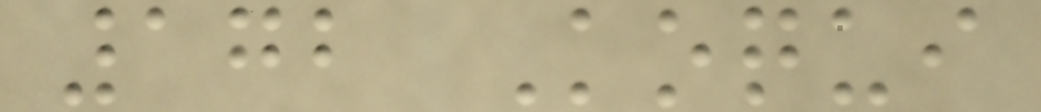172 Koqui
